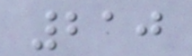210
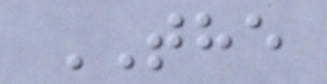THE
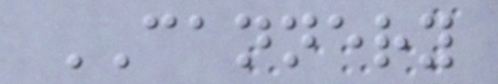CANNERY
